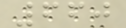660
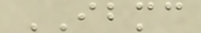IBMC
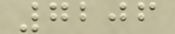7206
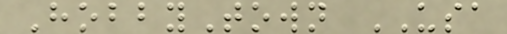HobbyTown USA
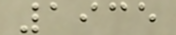1935
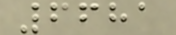6681
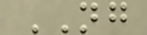NG
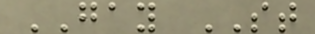GAY ST
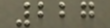227
